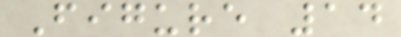Figure 14
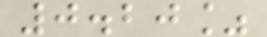0.20%
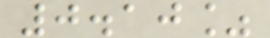0.10%
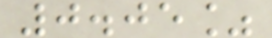0.05%
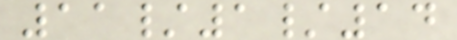11/1/14
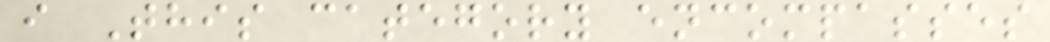i This category encompasses
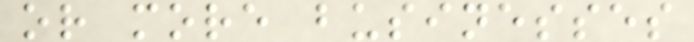or more businesses
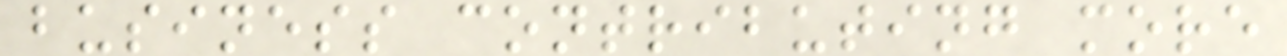business contributing more
